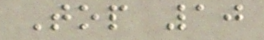Top 10
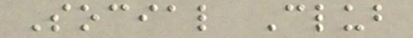Social Club
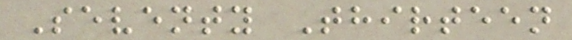Seventy Thirteen
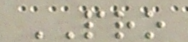PRO
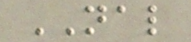NAL
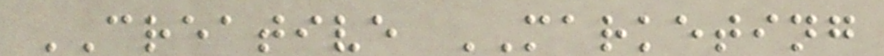CREATIVE MARKETING
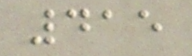415
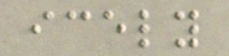icely
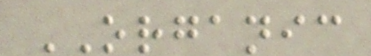ORGANIC
